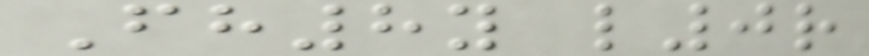Fh8y l0r
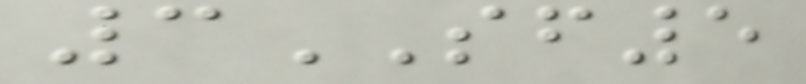3SF5
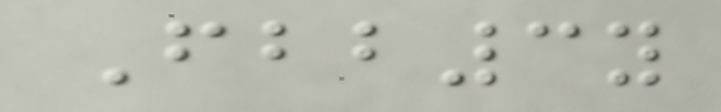Fbb3y
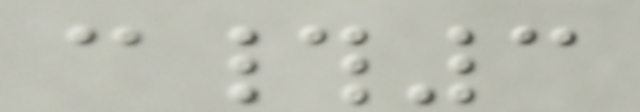c#3
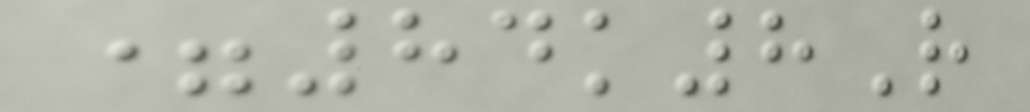=84k8R
